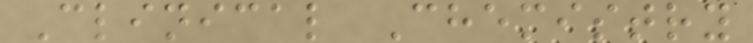Clinical Chemistry
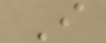I
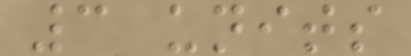3 units
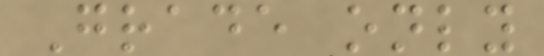Grade only
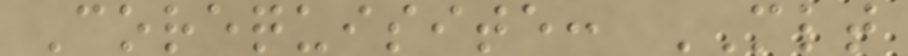Corequisite: MLT
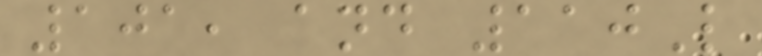101, and 110L
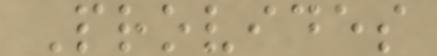Provides
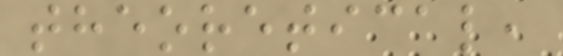theoretical,
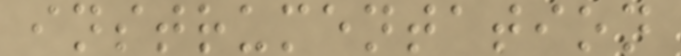instrumentation
